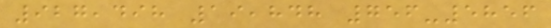927,498 19,848 756-5856
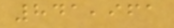841,961
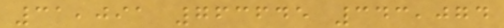31,091 763645 343,074
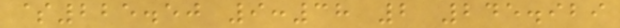$225.50 9:38 2 245.929
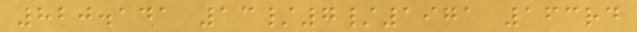820.141 13/7/1971 163rd
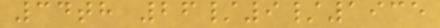34th 26/9/1935
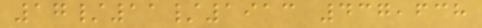17/11/1913 437,638
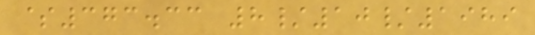$373.33 8/10/1989
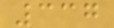337
